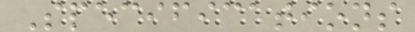Specifications
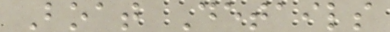Boat Details
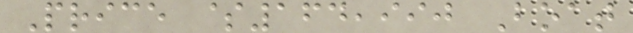Price $164,990 Boat
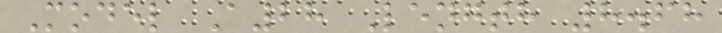Model A28 Length 8.68
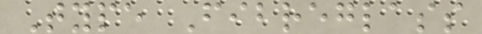Type Fibreglass
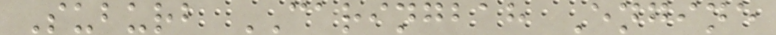Suburb CARINGBAH Engine
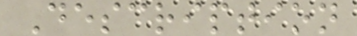Description
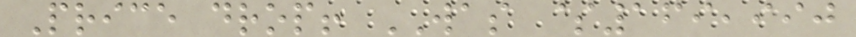Price drop! WAS $169,990
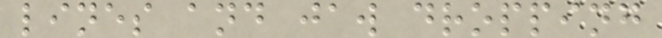lines and jaw dropping
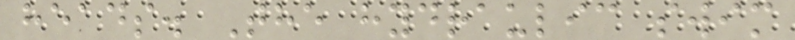heads. The hydraulic swim
